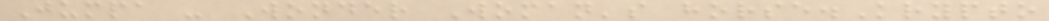Jumpa - Wonder Woman's horse.Krypto
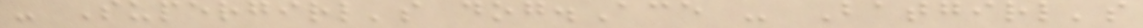- Supergirl's dog.Ace - Batgirl's
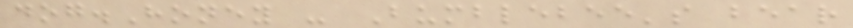dog.Honey - Bumblebee's bear
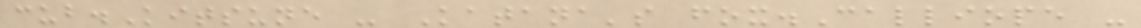cub.Kitsune - Katana's fox.Calliope -
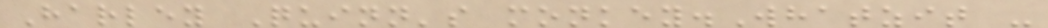Harley Quinn's monkey.Whatzit -
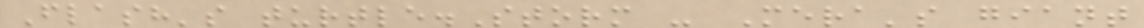Flash's turtle.Storm - Mera's giant
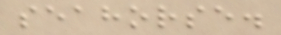seahorse.
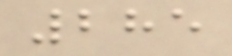285
